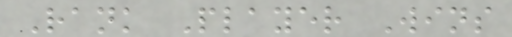Rank Player Wins
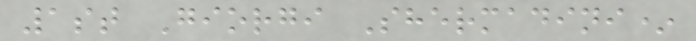1st Giorgi Shermadini*
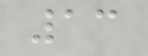13
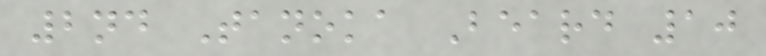2nd Tanoka Beard 10
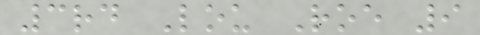3rd Lou Roe 9
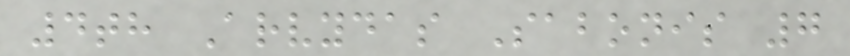4th Arvydas Sabonis 7
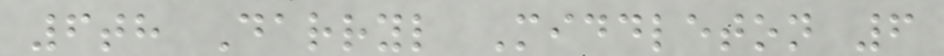6th Darryl Middleton 6
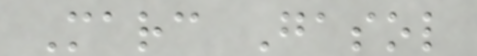Marc Gasol
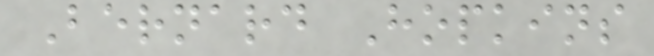Bernard Hopkins
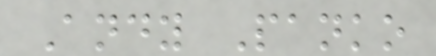Andy Panko
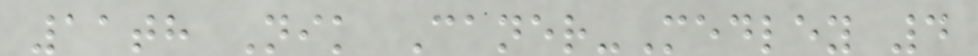11th Nik Caner-Medley 4
